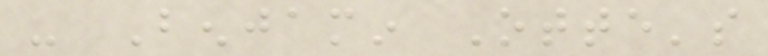- Benjamin Otte's
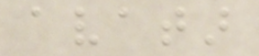avatar
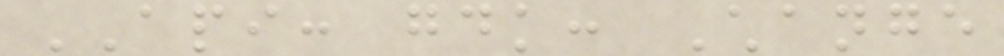API: gdk: Change
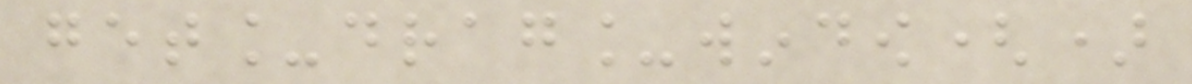get_drag_window()
